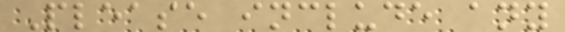Please include any
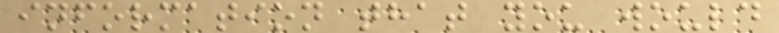information that you would
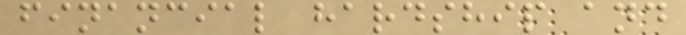financial hardship and
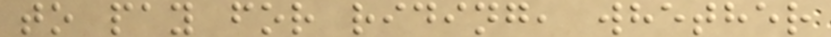to pay for riding, whether
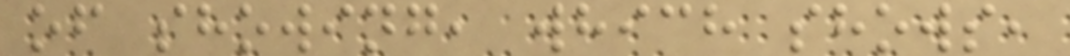of showing, which shows,
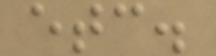etc.
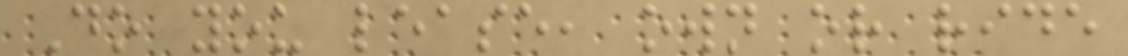Do you lease, own or ride
